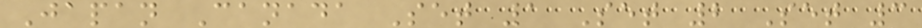Japan Canada Set 1 Set 2 Set 3
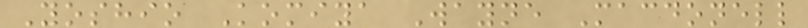Yoshio Komiya Wayne Macdonell
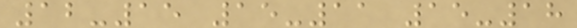12-15 15-11 15-18
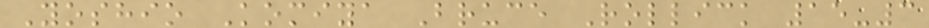Yoshio Komiya Bruce Rollick 15-3
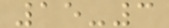15-3
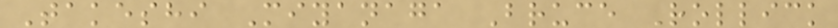Takeshi Miyanaga Bruce Rollick
